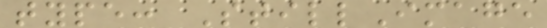type: StillImage
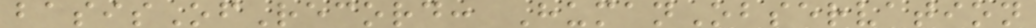basisOfRecord: HumanObservation
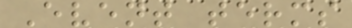Event terms
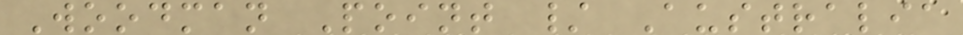Woodman Point / Australia
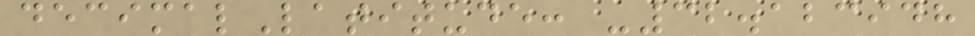decimalLatitude: -32.123948
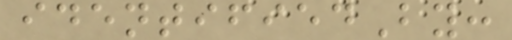identifiedBy:
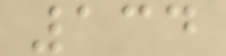134
